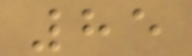85
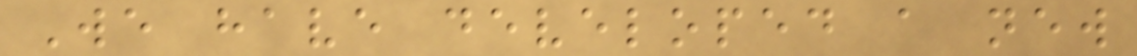We have developed a new
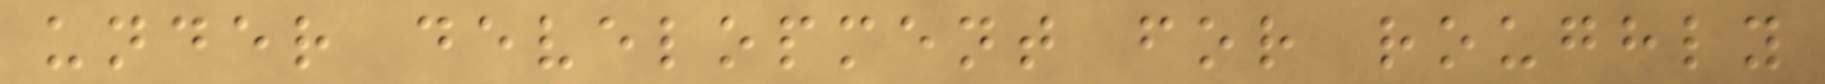under development for roughly
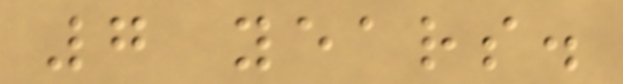7 years.
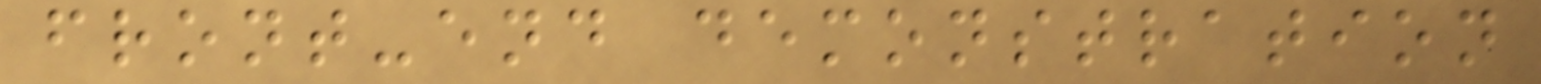front-end demonstration
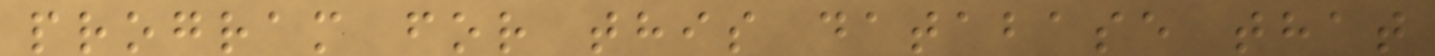program for this database that
